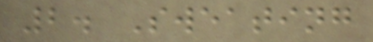2. Sweating
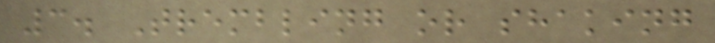3. Trembling or shaking
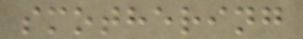smothering
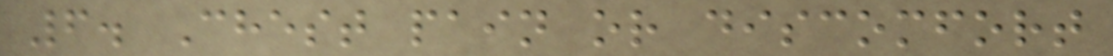6. Chest pain or discomfort
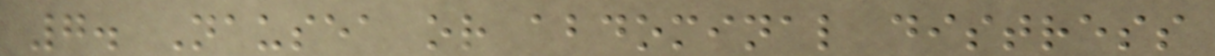7. Nausea or abdominal distress
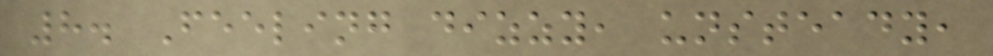8. Feeling dizzy, unsteady,
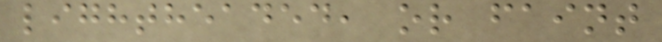lightheaded, or faint
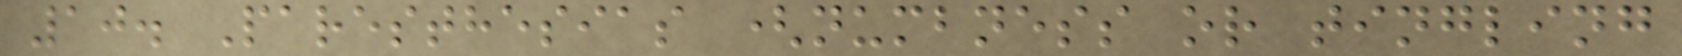10. Paresthesias (numbness or tingling
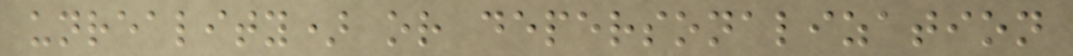unreality) or depersonalization
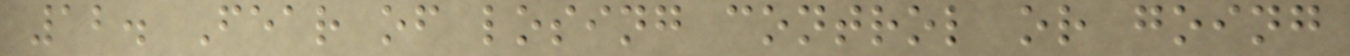12. Fear of losing control or going
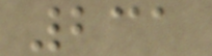231
